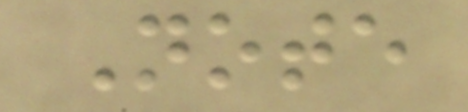Note
